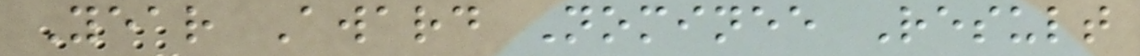Year Award Nominee Result
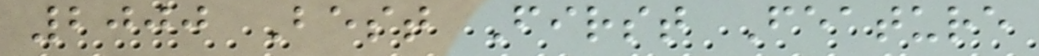2000 Best First Feature
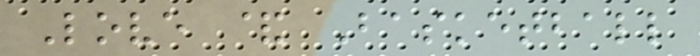Love & Basketball
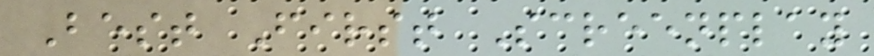Best First Screenplay
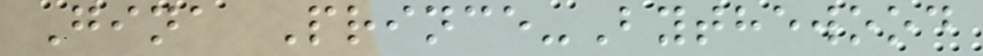Gina Prince-Bythewood
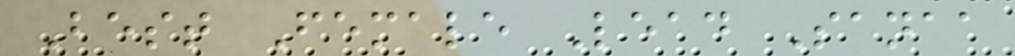Best Female Lead Sanaa
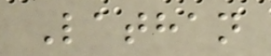Lathan
